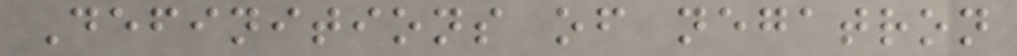Definitions of negatron
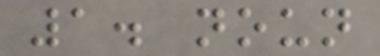1. noun
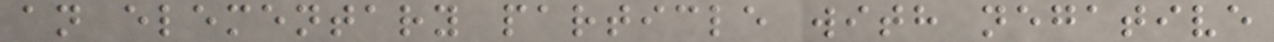an elementary particle with negative
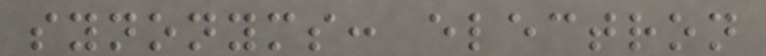synonyms: electron
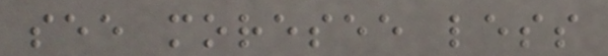see moresee less
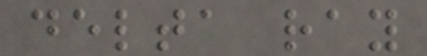delta ray
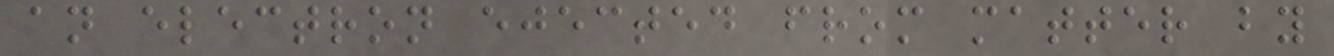an electron ejected from matter by
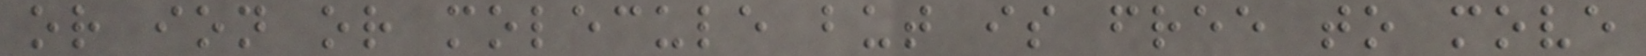or ion or molecule but is free to move
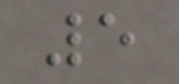5
